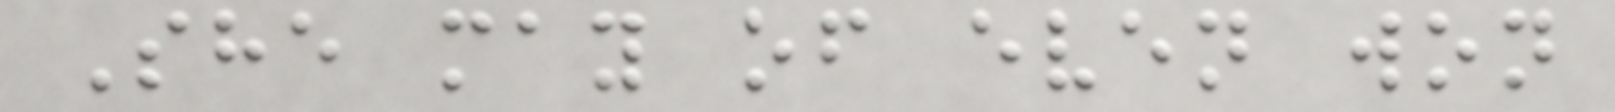She may of even won
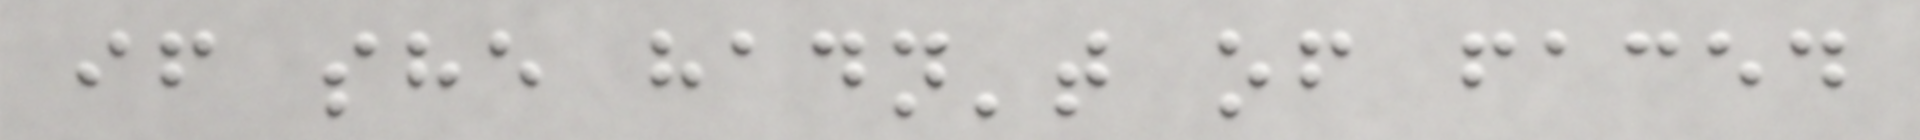if she hadn't of faced
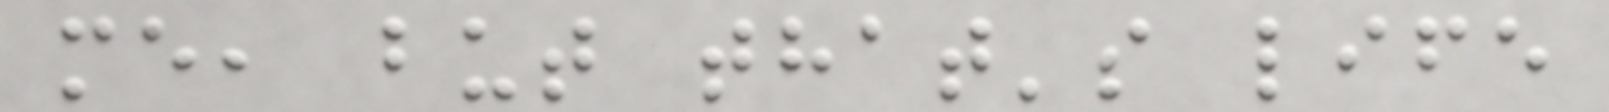me, but that's life
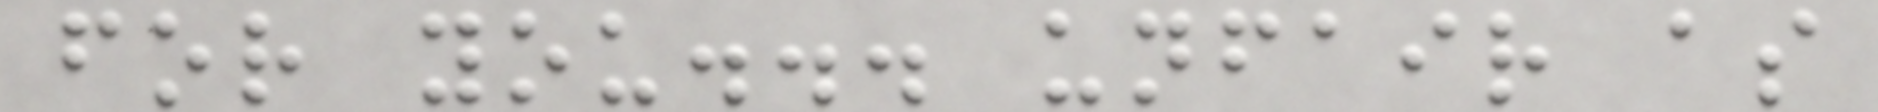for you... unfair as
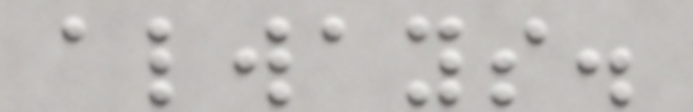always.
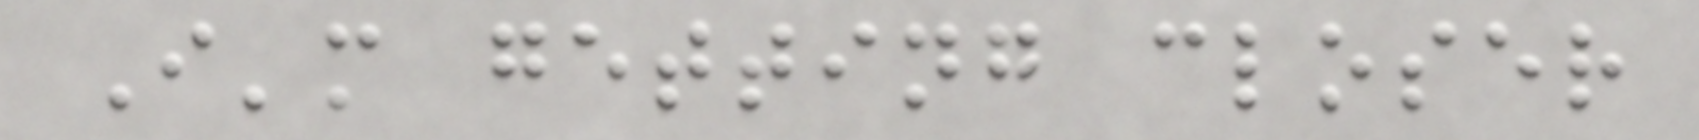I'm getting closer
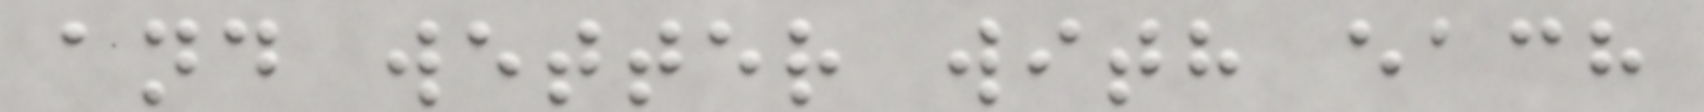and wetter with each
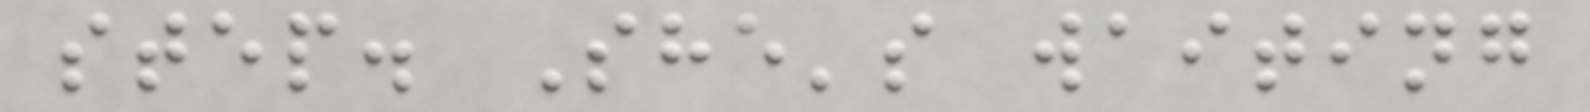step. She's waiting
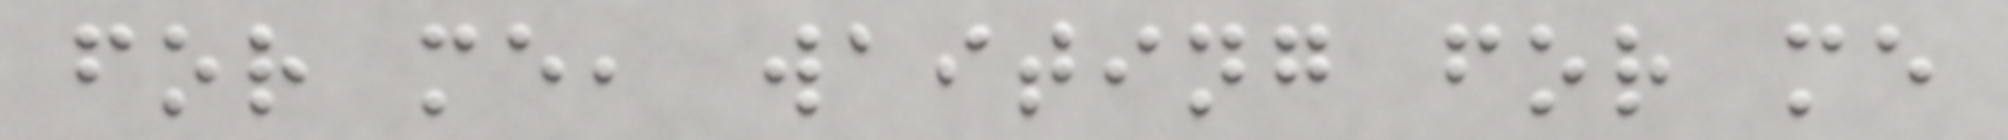for me, waiting for me
